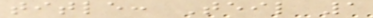title: Teil 1
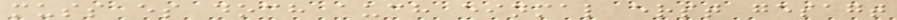muss es doch auch einmal erst gesagt
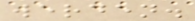werden.
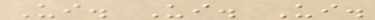Ui. Ui. Ui.
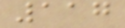117
